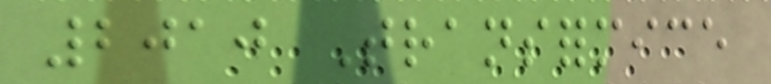2010 Transformice
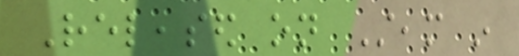Released on Steam in
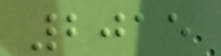2015
